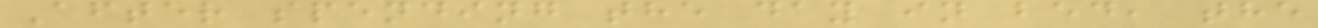After spending the day in bed, the
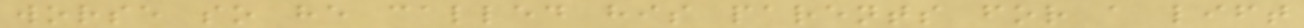worse so he called his parents for a lift
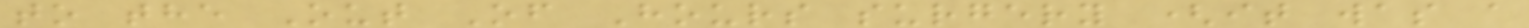to the Out Of Hours surgery (it was a
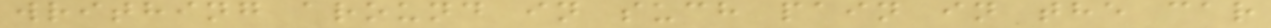writhing around in such pain in the car
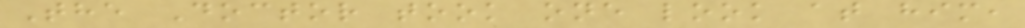The Doctor took one look at him,
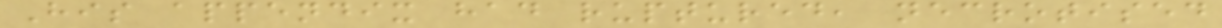His appendix had ruptured, necrotised
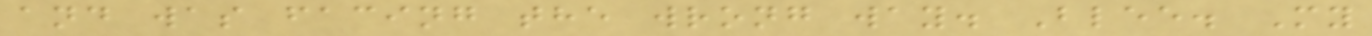and was facing the wrong way. Blee. My
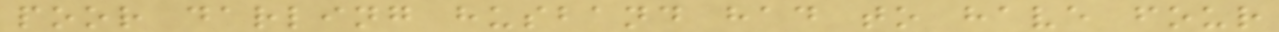poor darling husband had to have four
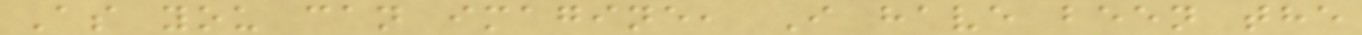As you can imagine, I have been the
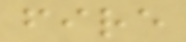fire
